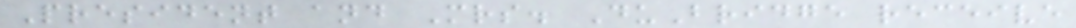President and Mrs. DuBridge receive
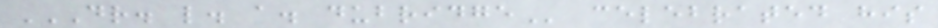DR. L. A. DUBRIDGE celebrated his
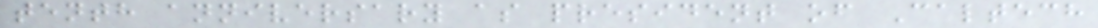tenth anniversary as president of Caltech
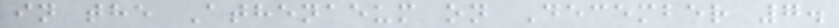in the Athenaeum on December 7.
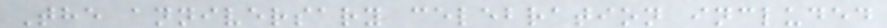The anniversary celebration included
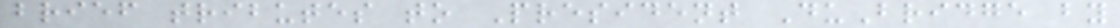brief tributes to President DuBridge by
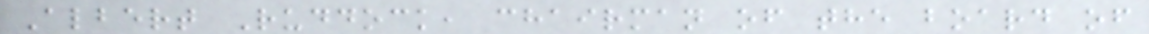Albert Ruddock, chairman of the board of
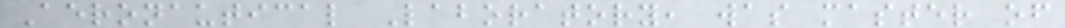Aeronautical Laboratory, was master of
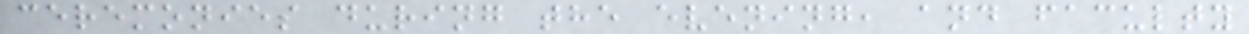ceremonies during the evening, and faculty
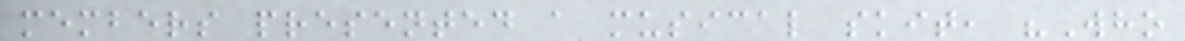members presented a musical skit, "Who
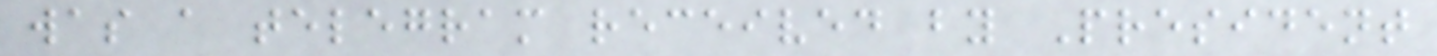was a telegram received by President
